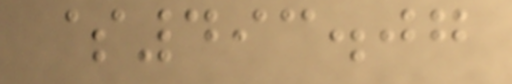$493.07
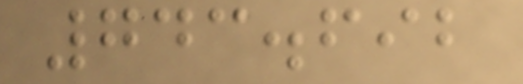743.692
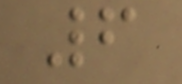6
